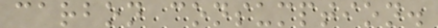carbon consumption.
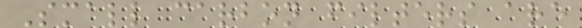Small carbon filters are
